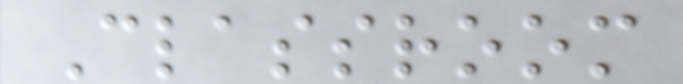Classroom
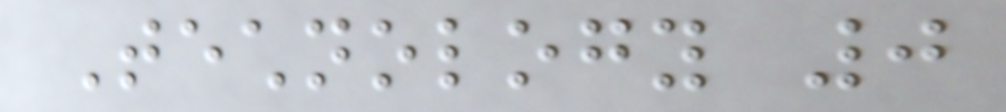Technology 0
